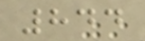844
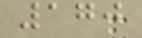170
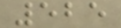525
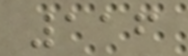116
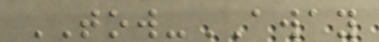TOW-AWAY
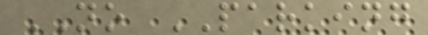NO PARKING
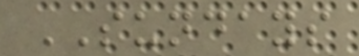SUNDAYS
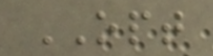OPT
